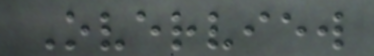Overview
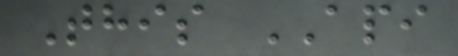This API
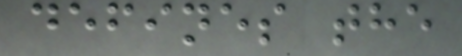defines the
